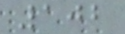102
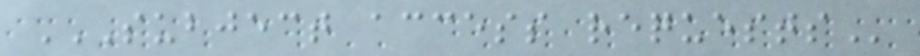SUBJECT ACCESS REQUESTS
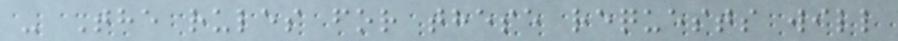- The rules for these requests will
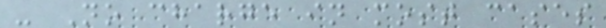- No charge in most cases
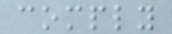comply
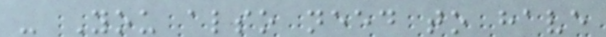- You also need to have
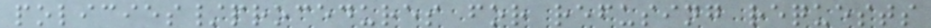policies/procedures for refusing requests
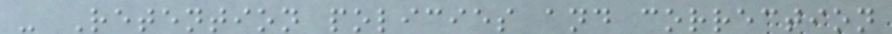- Retention policies and correction
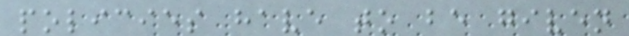policies have to be given
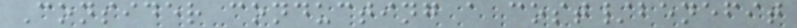Consider conducting a cost/benefit
